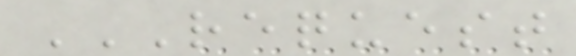REQUEST
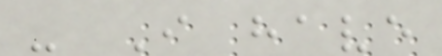- I have
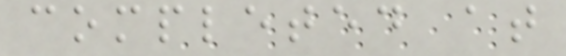completed at
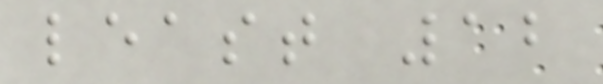least 12
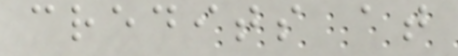credits at
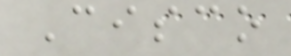Cisco
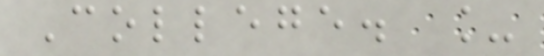College. _
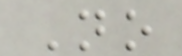No
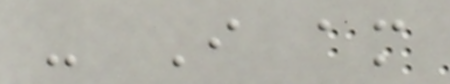- I am
